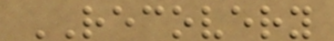RECOVERY
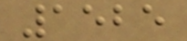1525
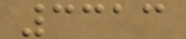3313
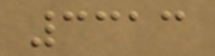3313
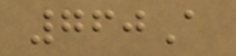760A
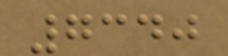7340
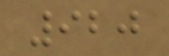920
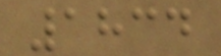1834
